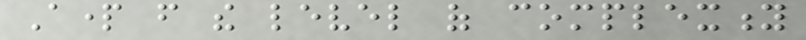Apart from the level of complexity
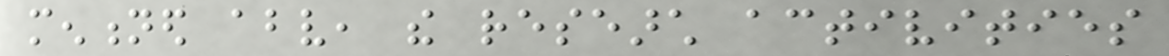mentioned above, the research activities
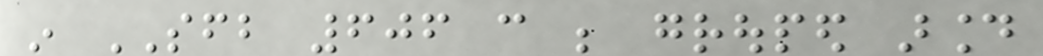in SFB 606 can be grouped around
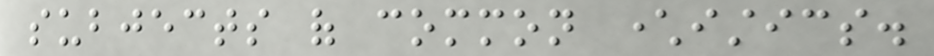subjects of common characteristics.
